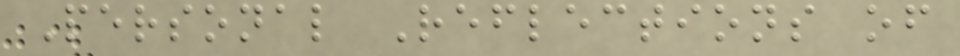Personal Reflections of
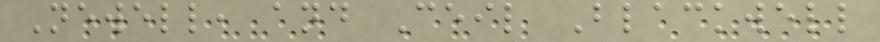Newell, and Ceil Blackwell
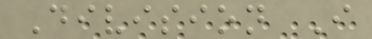Division I
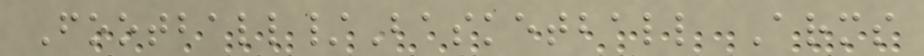Football/Basketball Arms
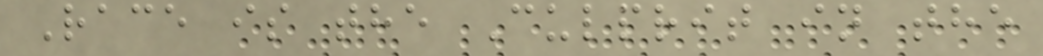Race is the Culprit in the
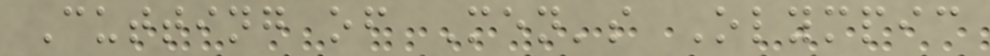Cutting of Men's Olympic
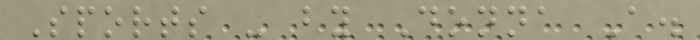Sports - by Donna A.
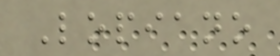Lopiano
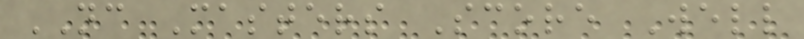NC Masters Score Well
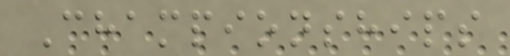Championships
